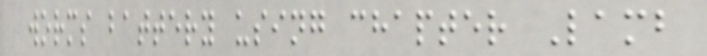worms battery using chapter Lamb
